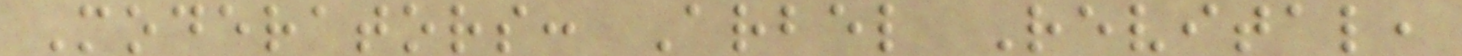Moderators: Arbel Revital,
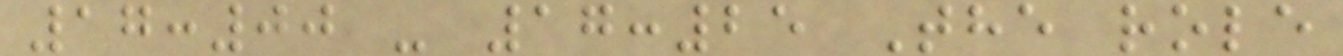17:00 - 17:25 The role
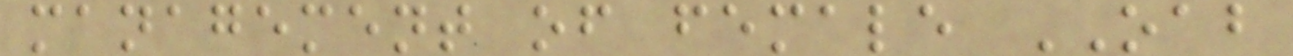management of female OAB
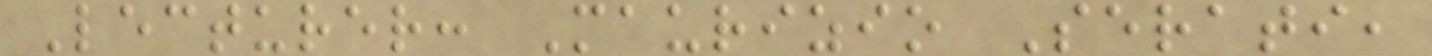Lecturer: Maurizio Serati,
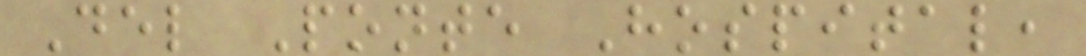Del Ponte Hospital,
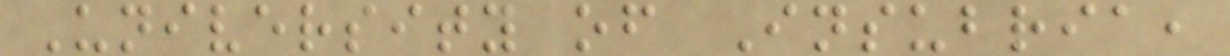University of Insubria,
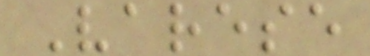Varese
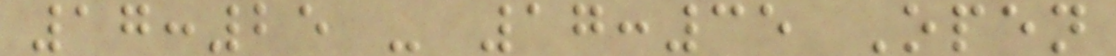17:25 - 17:35 Open
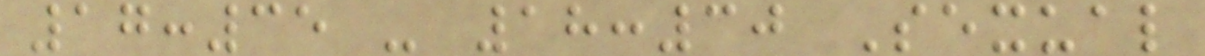17:35 - 18:30 Sexual
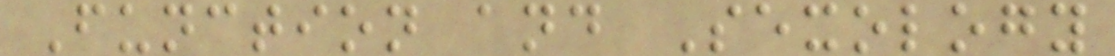Function and Sexology
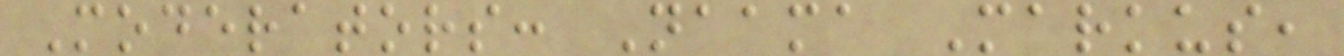Moderators: Naama Markus,
